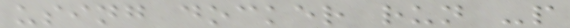using docker run -p
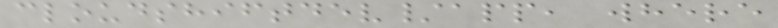cloudshiftdev/app, where
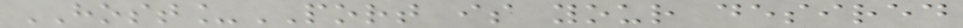HOST_PORT is your desired
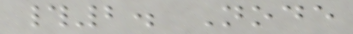#2. Node
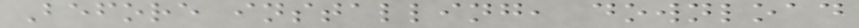Before installing, download
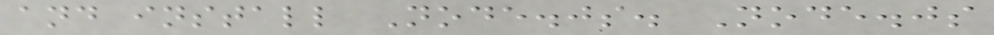and install Node.js. Node.js
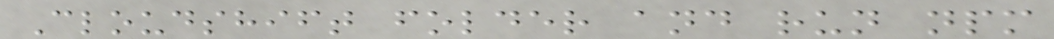Cloudshift folder and run npm
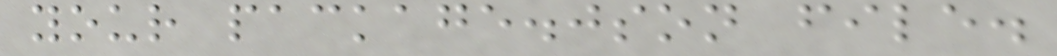your package.json file.
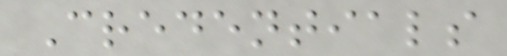Credentials
